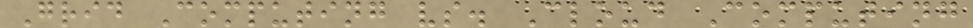Grid Computing vs. Cloud Computing
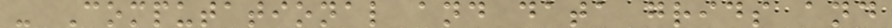- Computational and data grids and
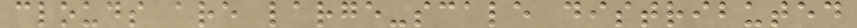clouds are large-scale distributed
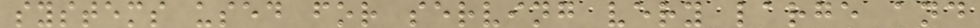systems used for serving very large and
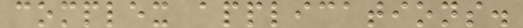complex applications.
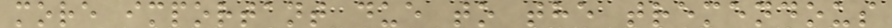more important due to the tremendous
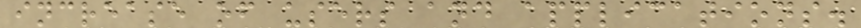increase of users and applications.
